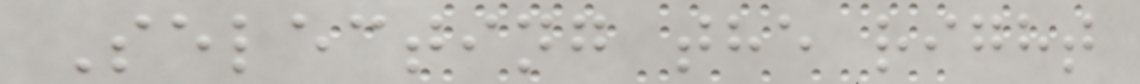Selecting the right
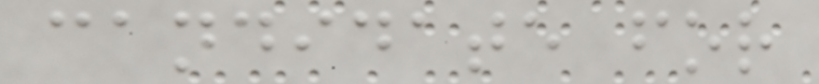candidate for
